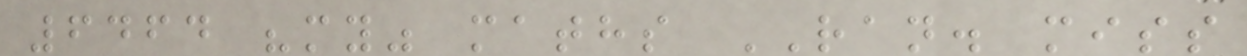6464 "my" maths RAN. miss
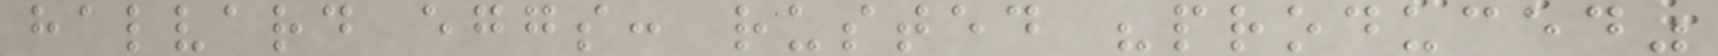halvard eggs: rusted "produced"
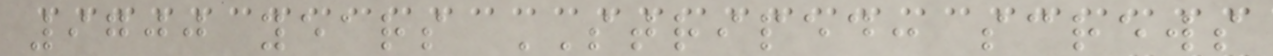9700 years STRIPED: screws
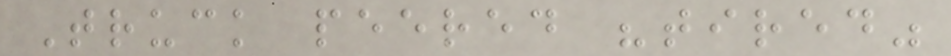Truck peered "tired"
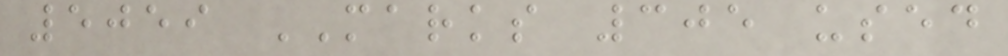5059 MARKS 305 used
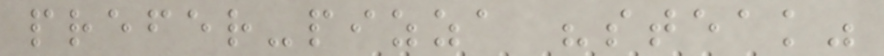prefer-pizza "steak"
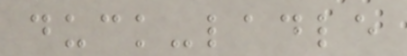duck-ladle
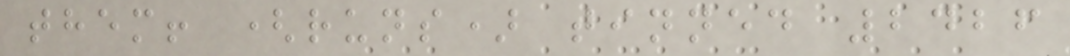them! (runs) tinned 2426
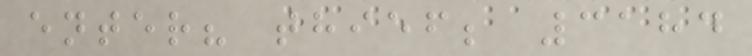enter? thief; 3184
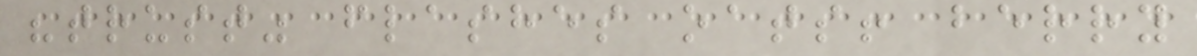"trust" flashes oats! berry
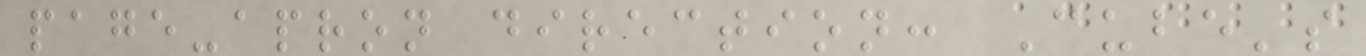page-apron direction: Cube's
